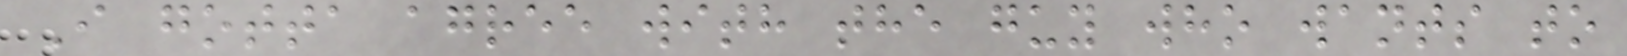I gotta agree with the guy who wants to
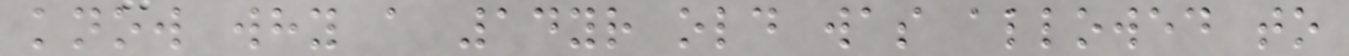know why a 14yr old was allowed to
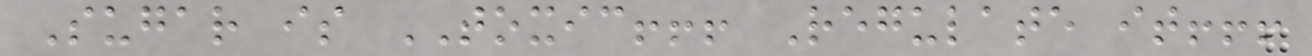Sugar is TOXIC!!! Regulate it!!!
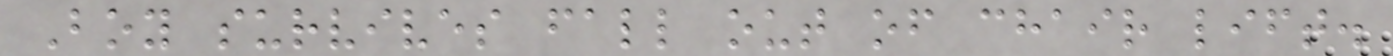Boy survives fall out of chair lift.
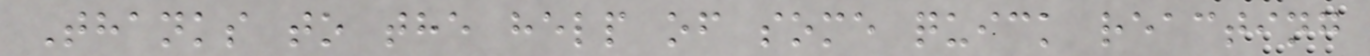Thanks to the help of some quick reacting
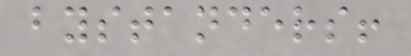bystanders!
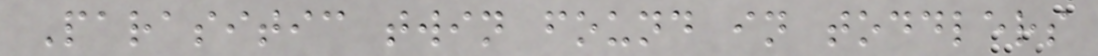Parasitic twin found in toddlers
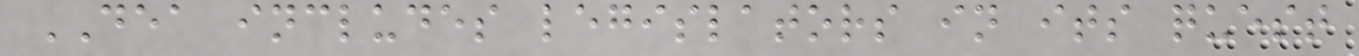DEA includes legislators in its quest
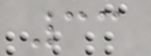33
